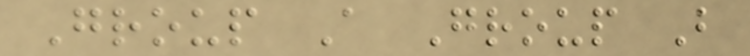Group A Group B
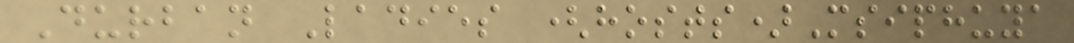Durban Ladies (hosts)Msiphuya
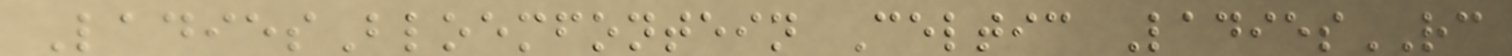LadiesBloemfontein Celtic LadiesRC
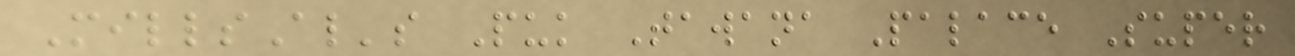MillsAl's Puk Tawana Palace Super
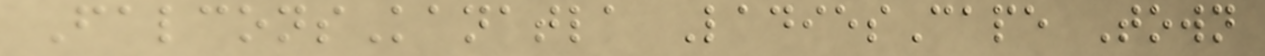FalconsKanatla LadiesCape Town
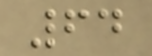64
